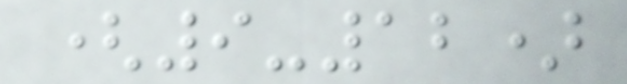(9-12)
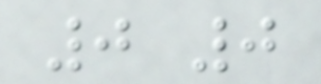0 0
